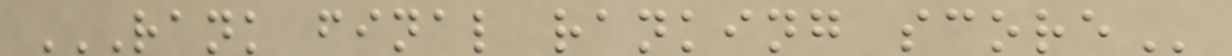RANK FINAL RANKING SCORE
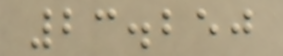23.250
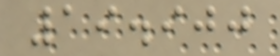19.900
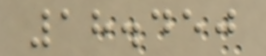18.450
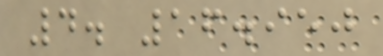4. 16.950
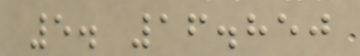5. 16.850
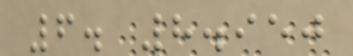6. 8.950
